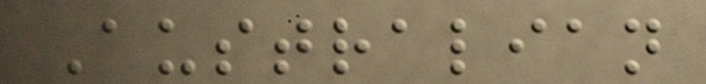Australian
